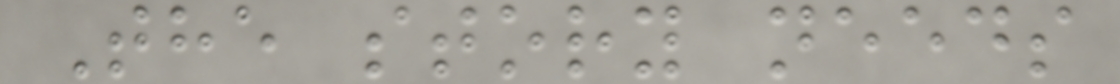The story needs
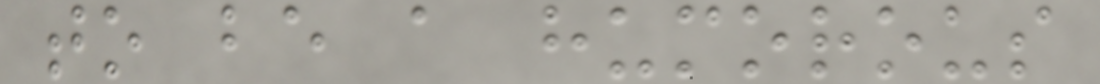to be a humorous
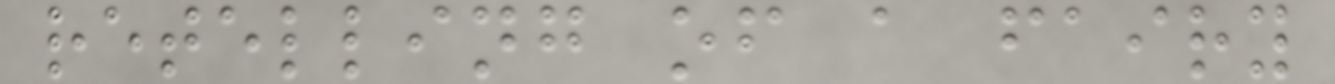retelling of a fairy
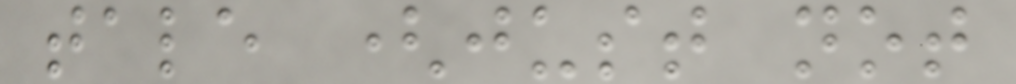tale (just not
